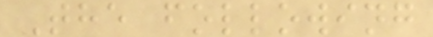The following
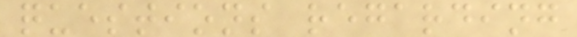questions regarding
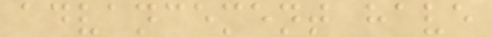advancement have
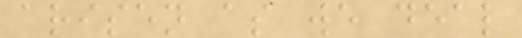arisen as we deal
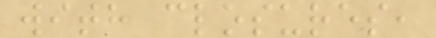with closures,
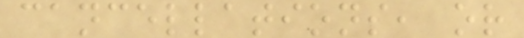cancellations, or
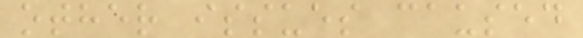other issues caused
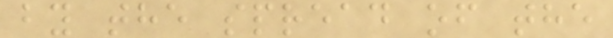by the spread of the
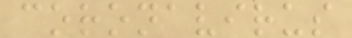coronavirus
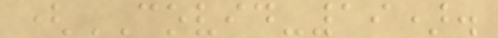(COVID-19).
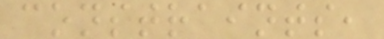constraints,
